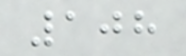108
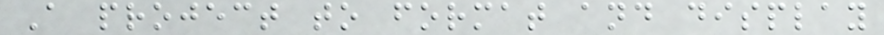A project to format and display
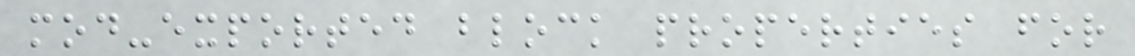mod-exported block properties for
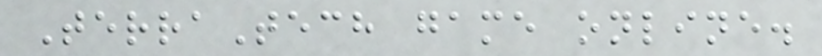TerraTech game online.
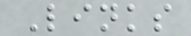Links
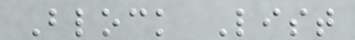Block List
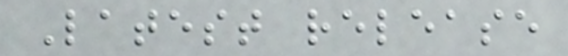Latest release
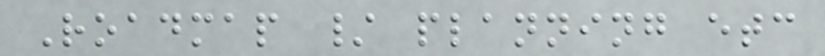Roadmap / planning etc
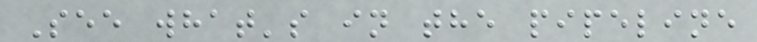See what's in the pipeline
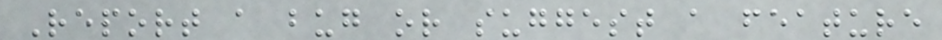Report a bug or suggest a feature
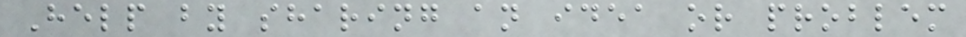Help by sharing an idea or problem
